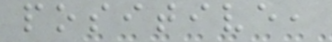positive,
